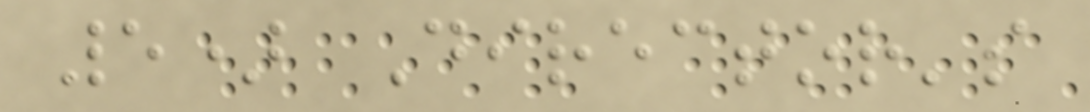5) Director's
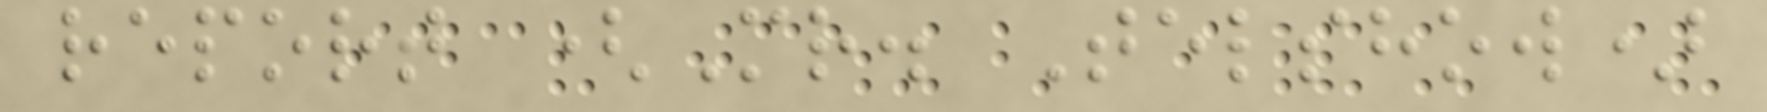report (Mr. Telshow)
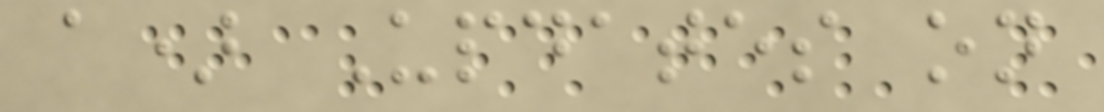a) Updates on
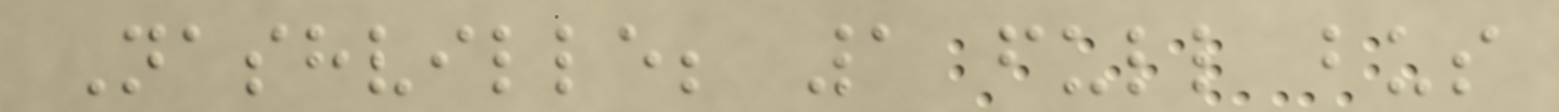Nashville; 1 full bus
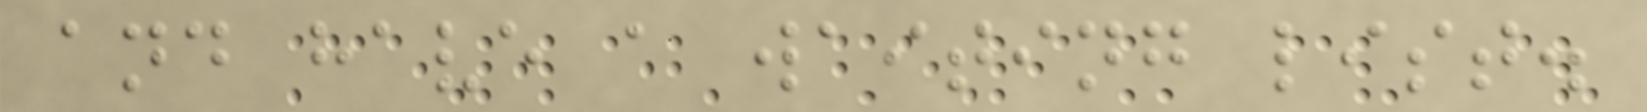and have a waiting list.
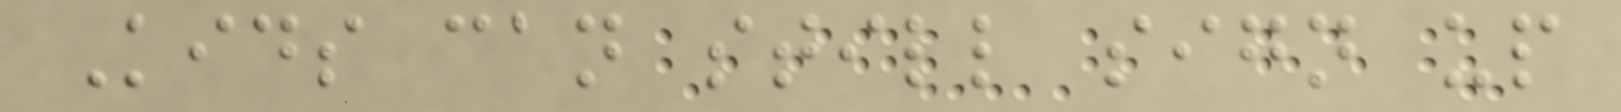Kids can still sign up
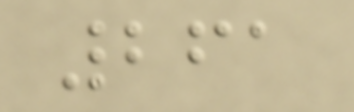261
